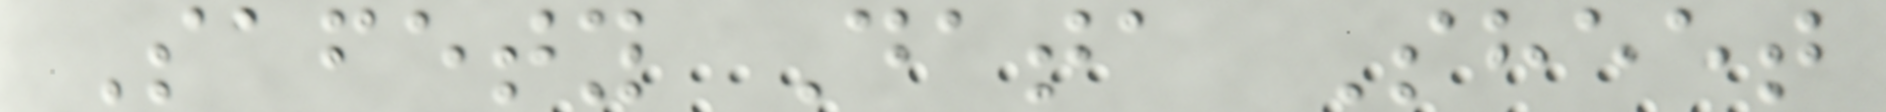Safety Data Sheet
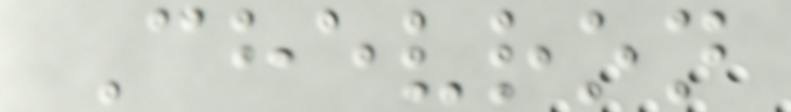Chevron
